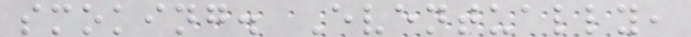smoking. Eventually,
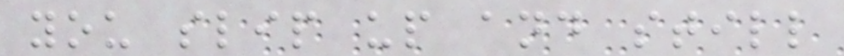you slip up and still
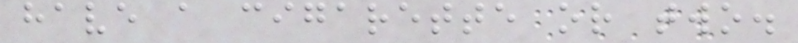have a cigarette or two.
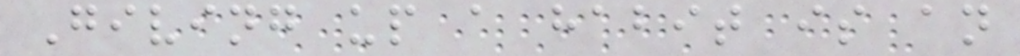Giving up a habit is an
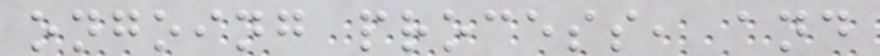ongoing process, and
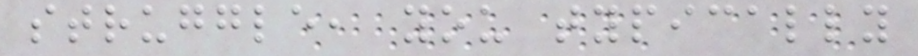struggle, you typically
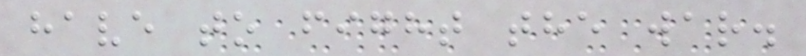have to fight the war.
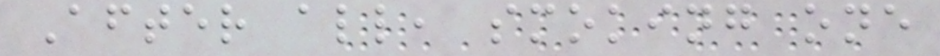After all, smoking one
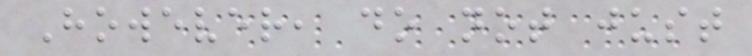However, do not just
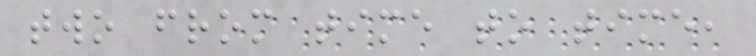two from time to time,
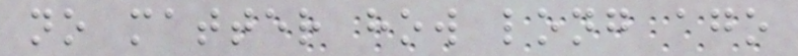no matter how long ago
